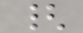{
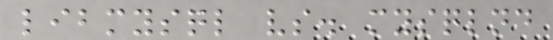libmysql vs. mysqlnd
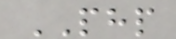PHP
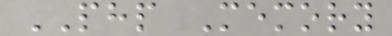PHP Memory
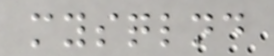mysqlnd
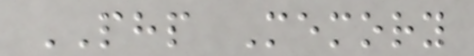PHP Memory
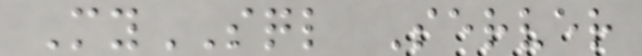MySQL Server
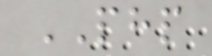PHP
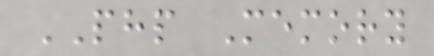PHP Memory
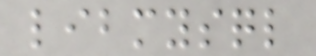libmysql
